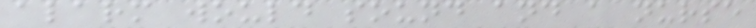alarm would sound and a nurse
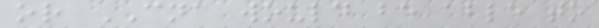or CNA would be able to
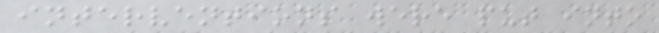interventions were put into
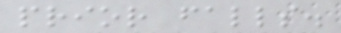prior falls.
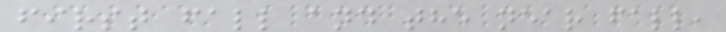first fall and the near fall,
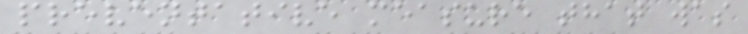preventative measure that was
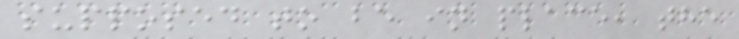supposed to be in place, the
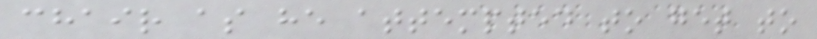chair as he attempted to get to
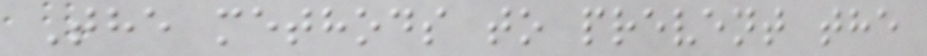The methods to prevent the
